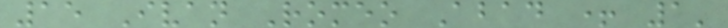15 Ivan Romeo Abad + 1'
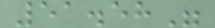51.58"
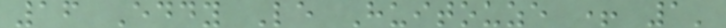16 Eddy Le Huitouze + 1'
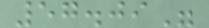57.09"
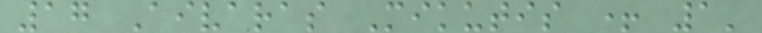17 Aivaras Mikutis + 1'
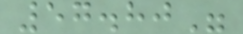57.80"
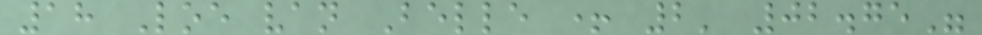18 Loe van Belle + 2' 02.75"
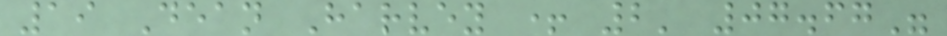19 Dean Harvey + 2' 07.67"
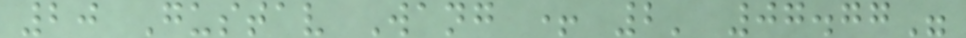20 Gustav Wang + 2' 07.77"
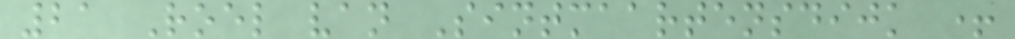21 Roel van Sintmaartensdijk +
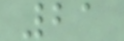21
